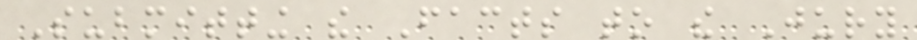Submitting the Facts to the Jury
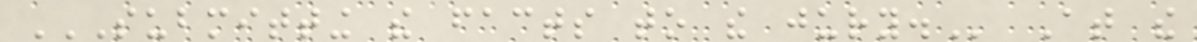SUBMITTING THE FACTS TO THE JURY. At the
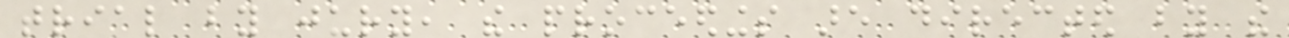trial by jury, the proceedings are directed by the
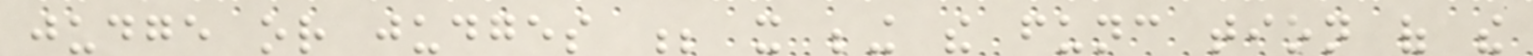judge or judges ; it being the func tion of the
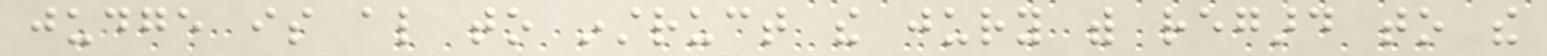judge is also to instruct the jury with regard to the
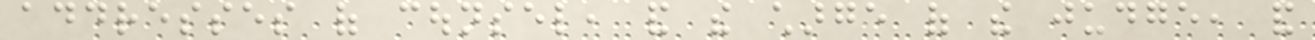addresses of counsel, and the charge of the judge, and
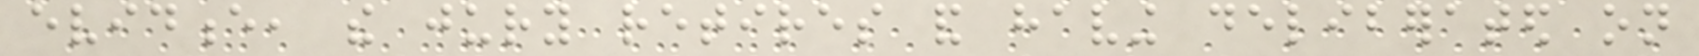evidence, the jury retires and having deliberated on
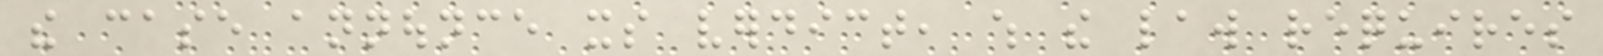the case announce its verdict, which the law requires
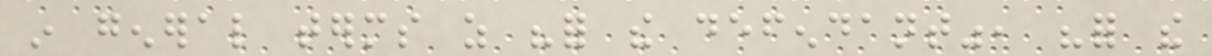in general terms as "for the defendant", "for the
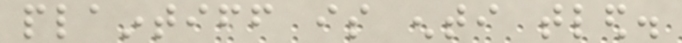plaintiff is enti tled.
